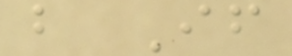b If
